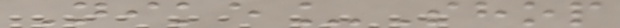Nike_Shop
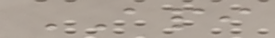API
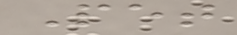Pet
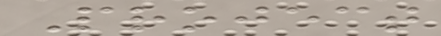Project
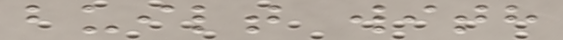built with
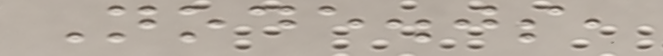Node.js,
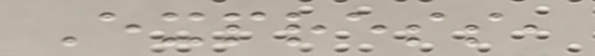Express,
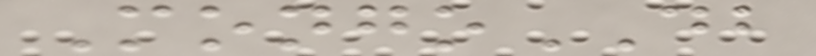MongoDB
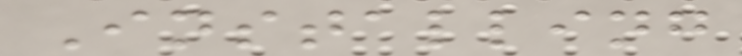Installing
